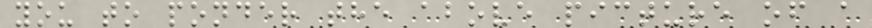you to ponder the above picture of a
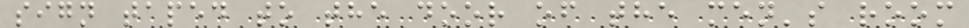sign taped to the door of the men's room
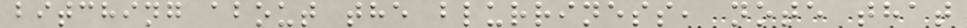bitching about the blurriness, note that
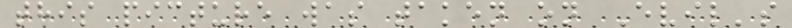this picture was taken on Evil's
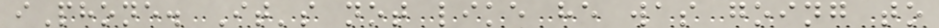iPhone. It's not like he was going to
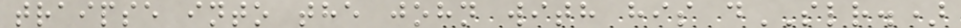traipse into the john with his dSLR.)
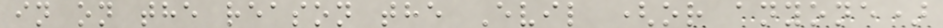in on the reason the Evil (or anyone)
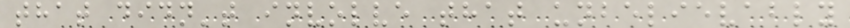that didn't involve that unbelievably
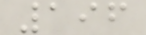196
